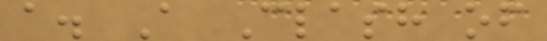a. A Clash of
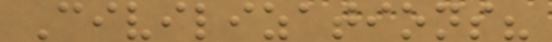Civilizations?
